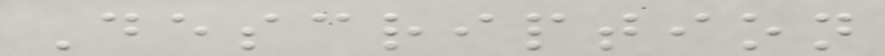Description
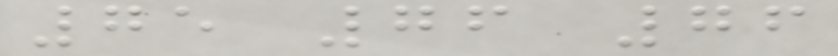75 76 76
